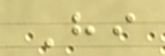Hi
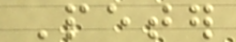Peter
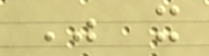Was it
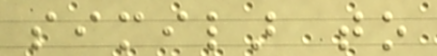similar to
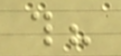this?
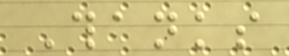Thanks
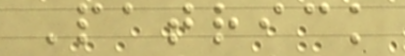Patrick
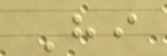Hi
